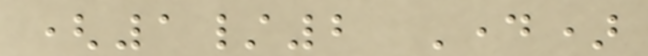(1/2 Day)
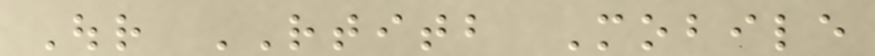Our RTITB Mobile
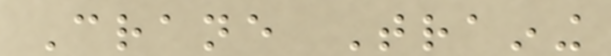Crane Training
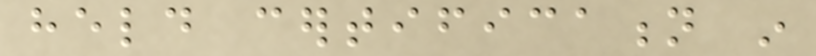held certification in
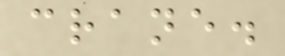crane.
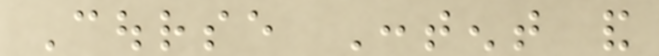Course Content and
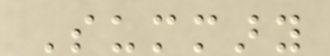Summary
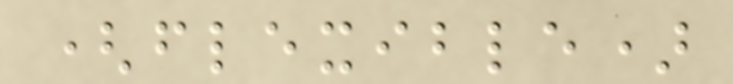(flexible)
